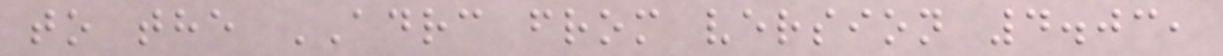to the ADRC from version 4.03,
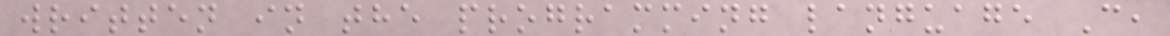written in the programming language C,
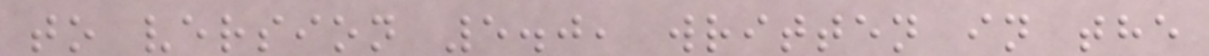to version 5.0, written in the
